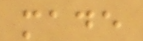made
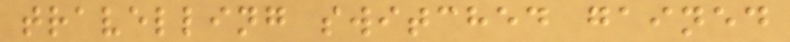travelling switched gained
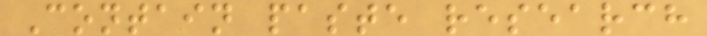Contain paste research
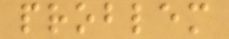problem
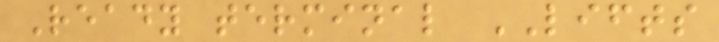Ready terminal LIFTS
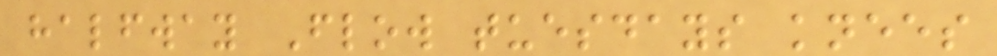halfway Flow tuesdays knees
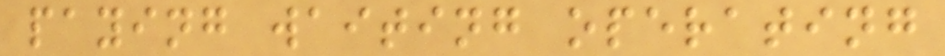paying waiting operating
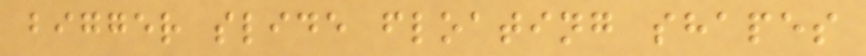bigger slide floating shapes
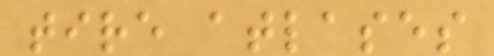tire atlases
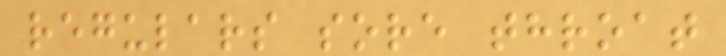regulars sore throat
